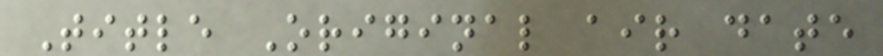Title Original air date
